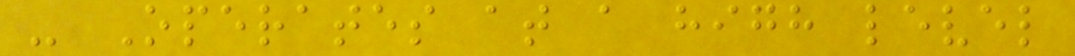- Operates at a high level
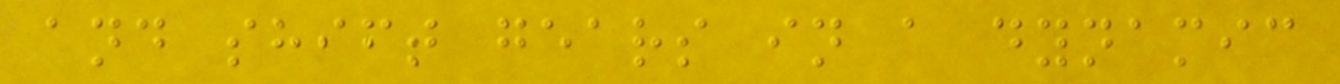and shift gears in a dynamic
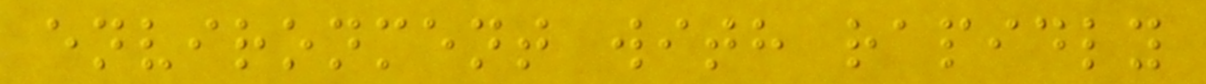environment with rapidly
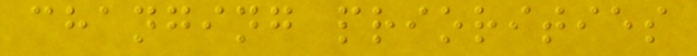changing priorities
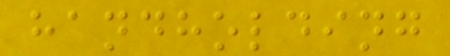handholding
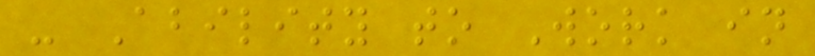- Ability to Work in
